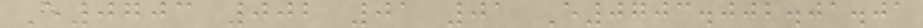E0703 002 01 01 E0703.002.01.01
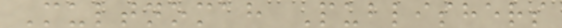Multnomah Publishers
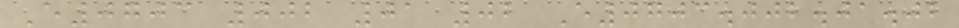E0703 002 01 02 E0703.002.01.02
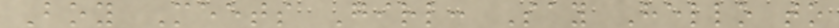Boy Meets Girl: Say Hello to
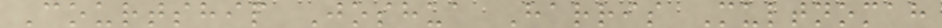Courtship Joshua Harris Multnomah
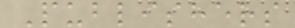Publishers
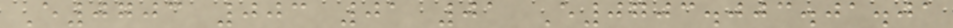E0703 003 01 01 E0703.003.01.01
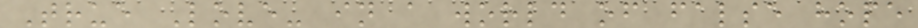True Love- in a world of false hope
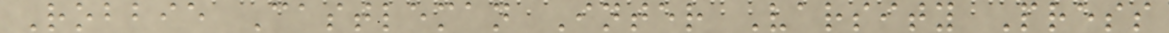Robbie Castleman Inter Varsity Press
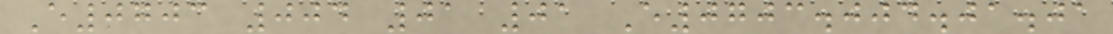E0703 004 01 01 E0703.004.01.01
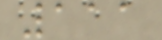111
